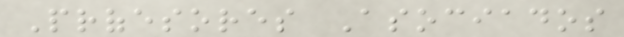Profesores Asociados
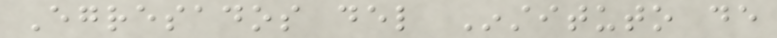Egresados del Instituto de
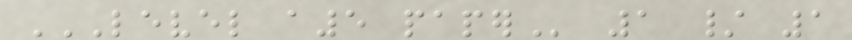LEVEL A5 PAPER 1 / 1
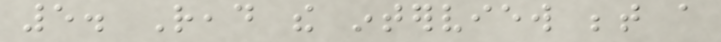5. Read the interview between a
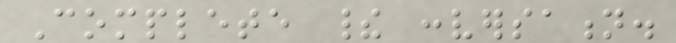Complete their conversation.
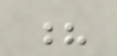?
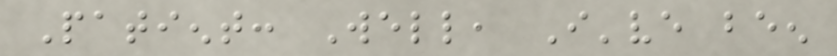Patient: Well, I've been
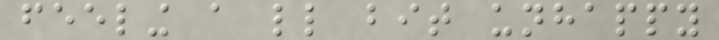feeling a little bit unhappy
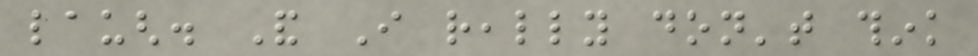laugh. And I really don't think
